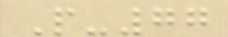P-77
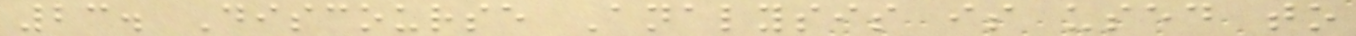23. Discourse Analysis is used to
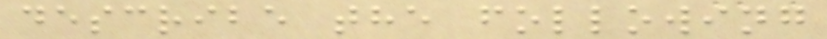describe the following
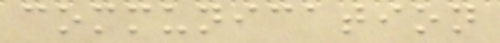communication
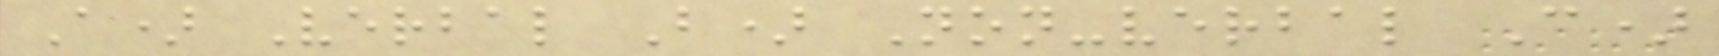A) Verbal B) Non-verbal C)
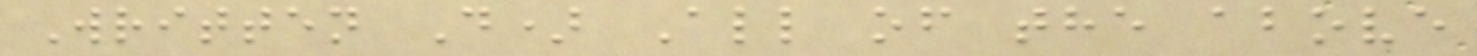Written D) All of the above
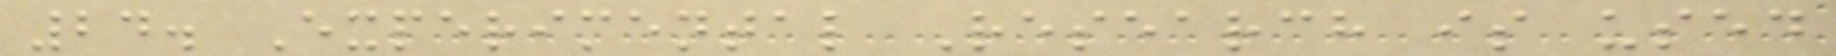24. Experimental Research is used
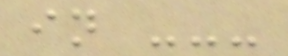in ---
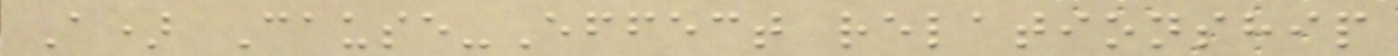A) Cause-Effect relationship
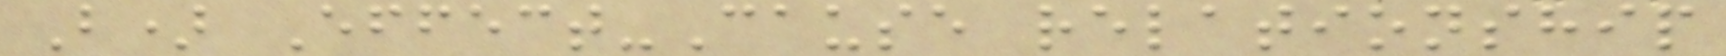B) Effect-Cause relationship
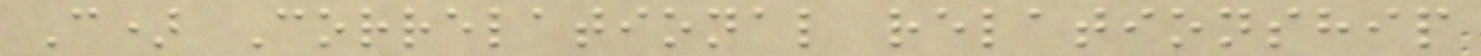C) Correlational relationship
